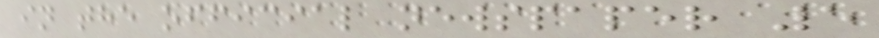in the official newspaper 5
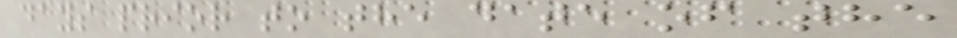days prior to the date of the
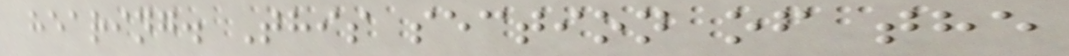hearing. This section of the
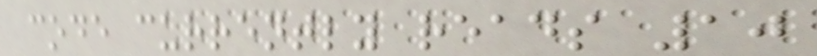code currently reads 10
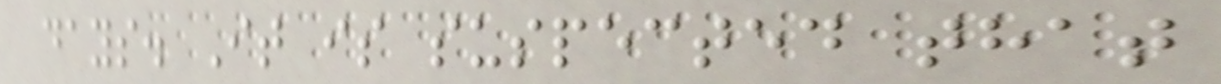days. It is suspected that
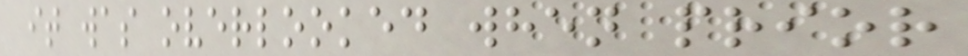it was overlooked when prior
